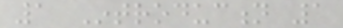1 Introduction 1
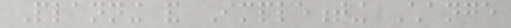Planning and Implementing Change
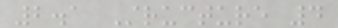2.1 Structure 4
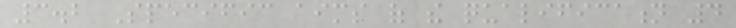3.2 Specific aims of the qualification 4
